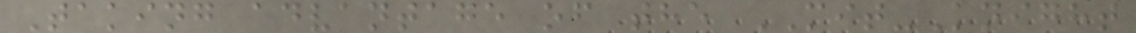Taking advantage of the MIT-Knight
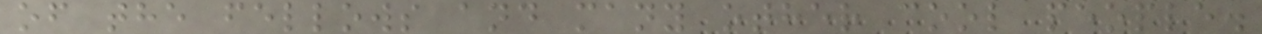of the fellows and many other cool people.
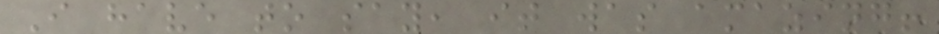I have to say, it was amazing!
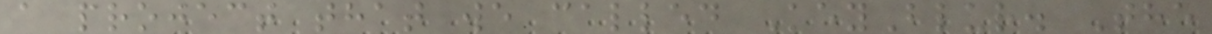a project that we called KeyBlur. The
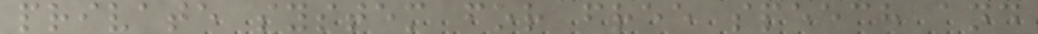private system for free speech and
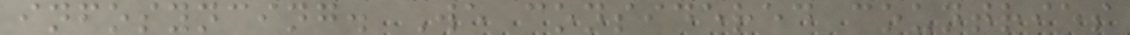infosyncing. We considered countries
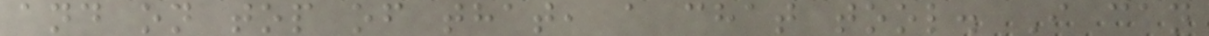and on top of that, a chat tool. I can
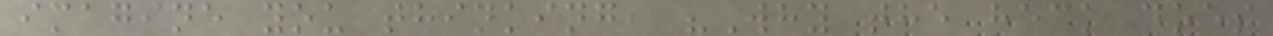imagine you thinking, "Why the heck does
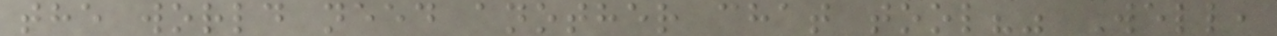the world need another chat tool?" Well,
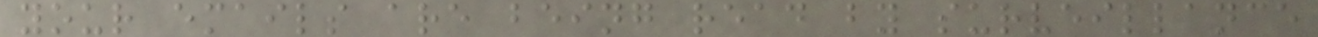your emails are being read by surveillance
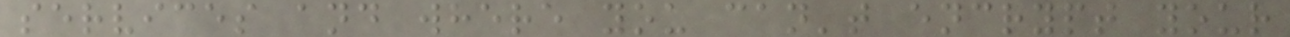services and where you can't encrypt your
